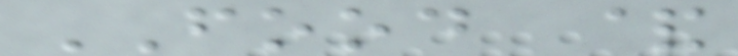FOOD &
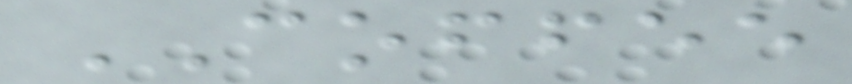COFFEE
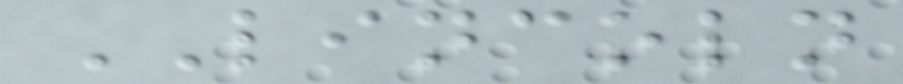LINCOLN
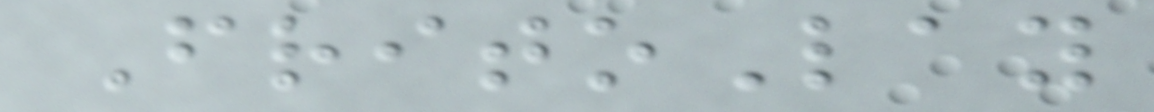FritoLay
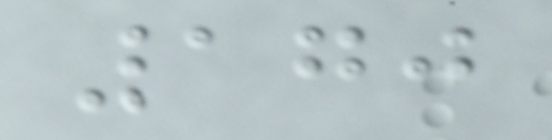170
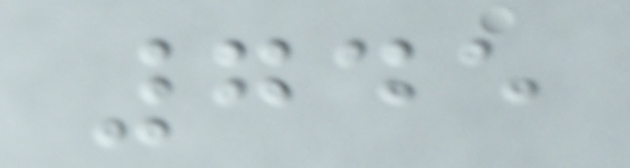745
